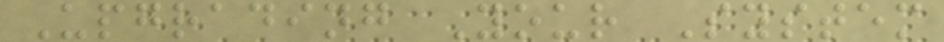Upgrading Your System
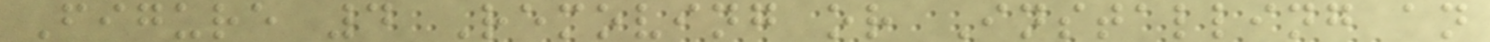Figure 4 Removing or Installing an
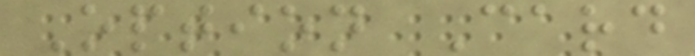Option Card
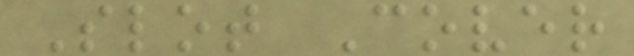Slot Cover
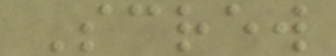Screw
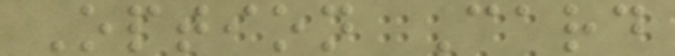Option Card
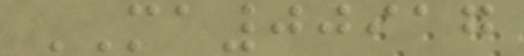MA00917
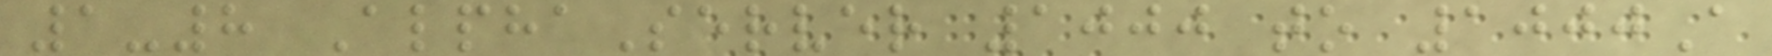1-8 AlphaServer 1000 to 1000A
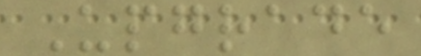Upgrade
